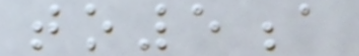to5a
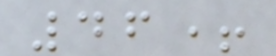46+
